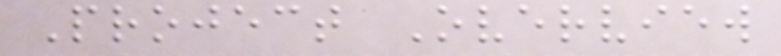Project Overview
